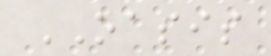OASIS
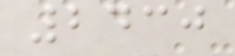2430
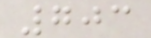703
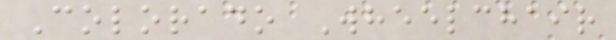Colorado Wheelchair
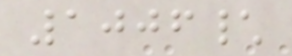1006\
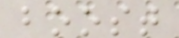boost
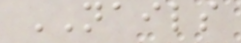NAILS
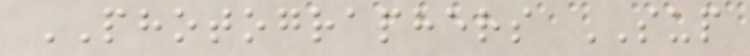PHOTOGRAPHERS SUP
